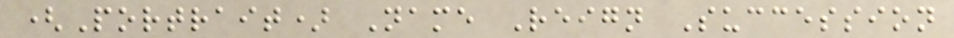(Portrait) Name Reign Succession
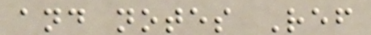and notes Ref
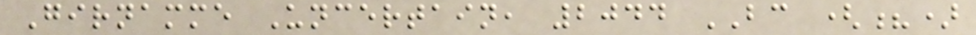Girnamme Uncertain, 2044 BC (?)
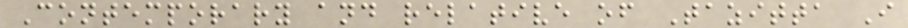Contemporary and relative of Tazitta I
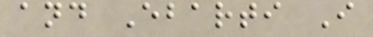and Ebarti I
